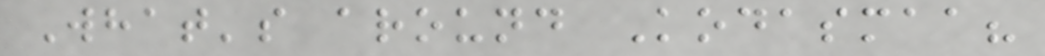What's around Kodasmaa?
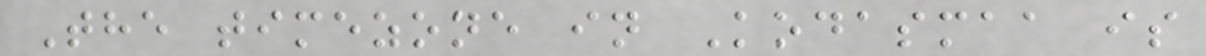The timezone in Kodasmaa is
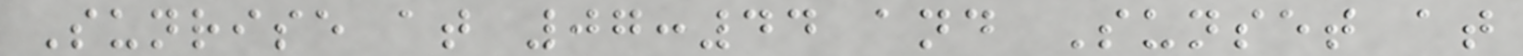Sunrise at 07:44 and Sunset at
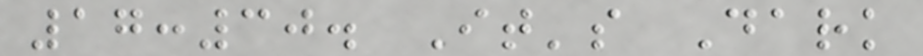17:30. It's Dark
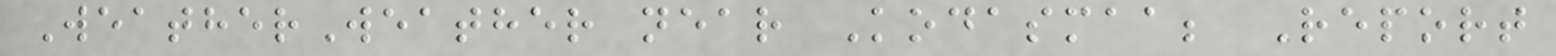WeatherWeather near Kodasmaa; Report
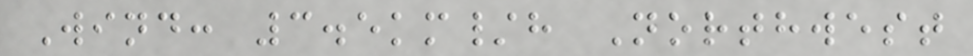Wind: 3.5km/h Northwest
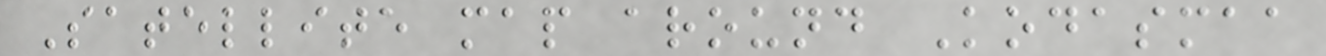Satellite map around Kodasmaa
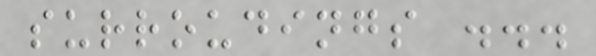surroudings ...
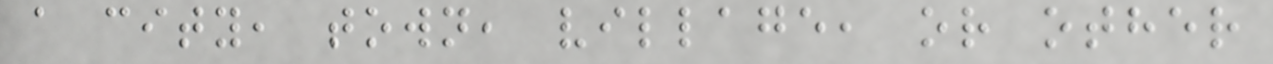a city, town, village, or other
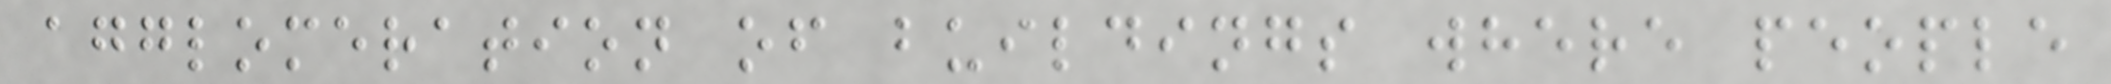agglomeration of buildings where people
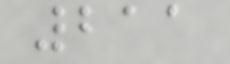211
